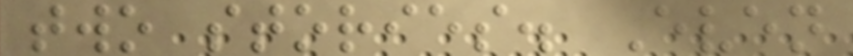two stories. Even
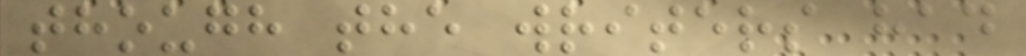though the writers had
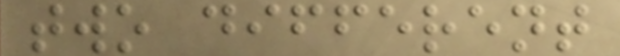two different
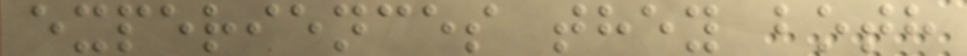experiences they both
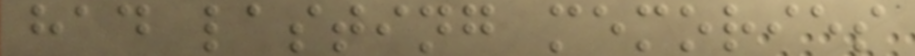had lasting memories
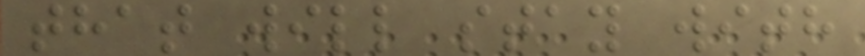that will stay with
